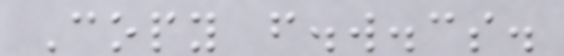Copy f.w.cs.
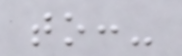to:-
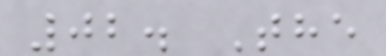02. The
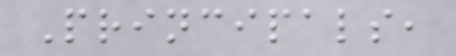Principals,
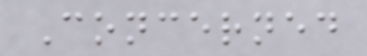Concerned
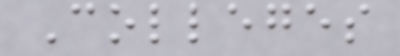Colleges
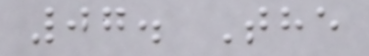07. The
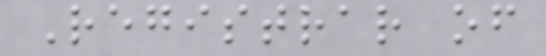Registrar of
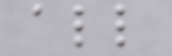all
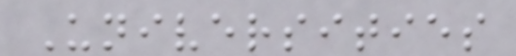Universities
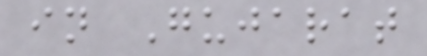in Gujarat
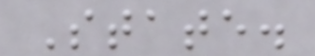State.
